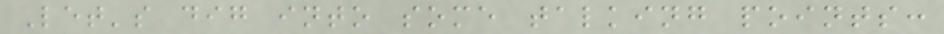Let's dig into some talking points:
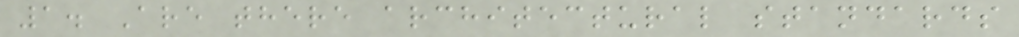1. Are there architectural standards
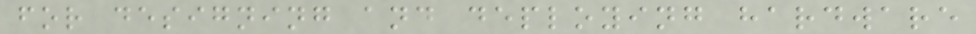for designing and deploying hardware
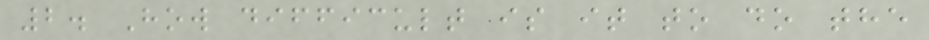2. How difficult is it to do the
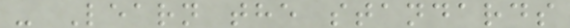- Learn the standards
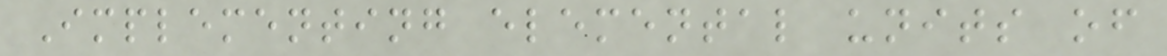Implementing elemental units of
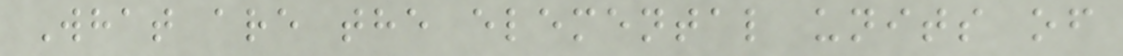What are the elemental units of
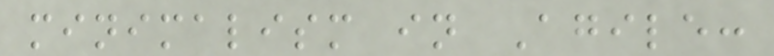minimalism in Agile:
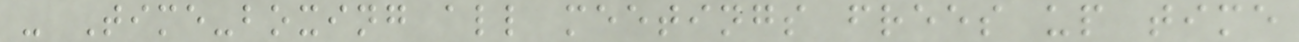- Time-boxing all meetings frees up time
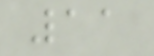11
